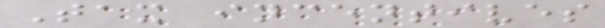Tax incentives
